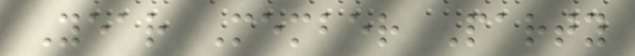Year Member Party
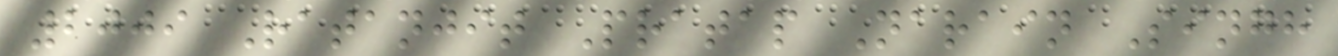2009 Ratanjit Pratap Narain Singh
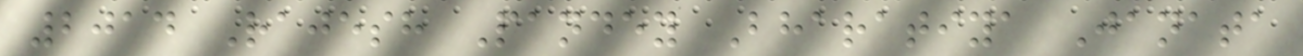2014 Rajesh Pandey Bharatiya Janata
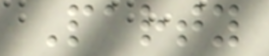Party
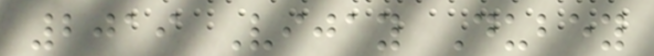2019 Vijay Dubey
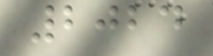2024
